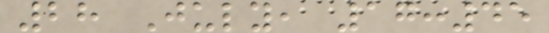28 July, 17:45
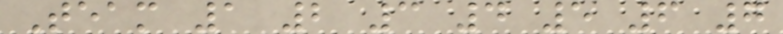Team 1 2 3 4 5 6 7
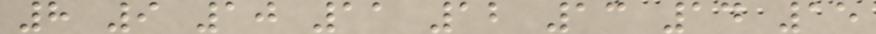8 9 10 11 12 13 14 15
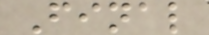Final
